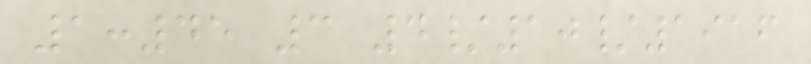1:45 3 4/10/1916
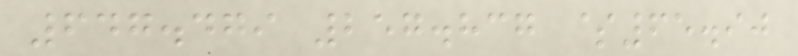647.479 257.837 $65.90
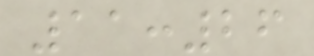11:26
